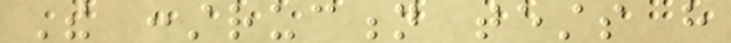The construction tests have
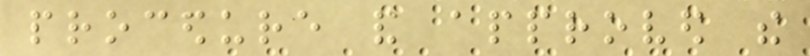procedure and approved the
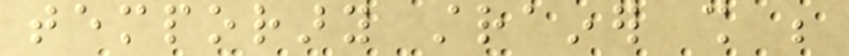temporary strainer shall be
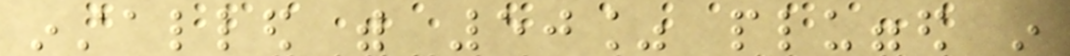installed with 50% plugged in
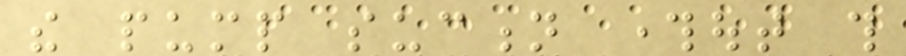the pump suction throughout this
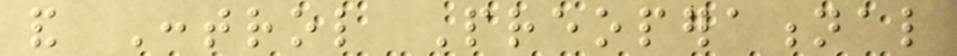and Control Preoperational
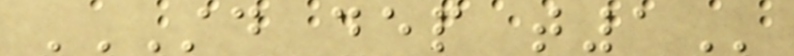STD DEP T1
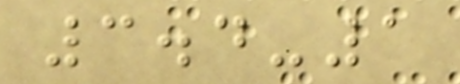3.4-1
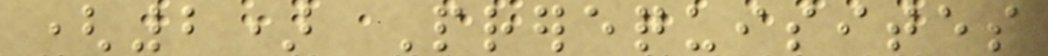(2) Prerequisites
